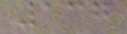137
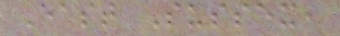East Sussex,
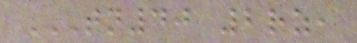TN40 2RZ,
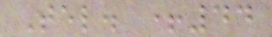Tel. +44
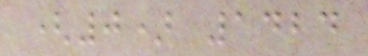(0) 1424
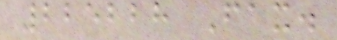225228 Fax.
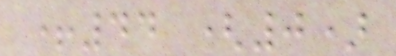+44 (0)
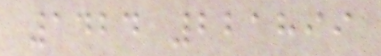1424 221899
